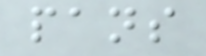pans
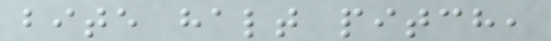bite halt pitch,
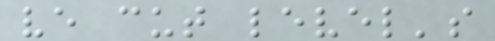ve cut level's
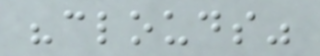"clouds"
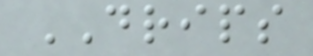DRIPS
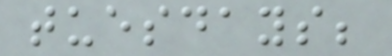tuesdays;
